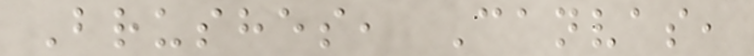Brushes, Canvas,
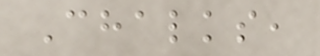Chalks,
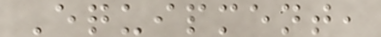Equipment,
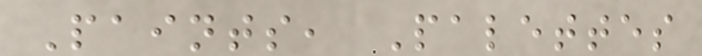Paints, Palettes
